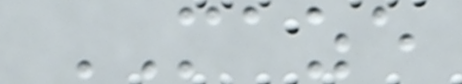MAZE
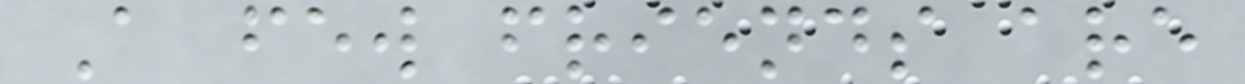A few friends are
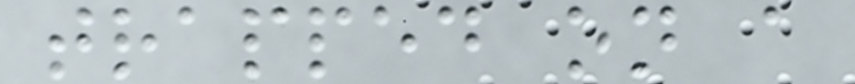trapped on a
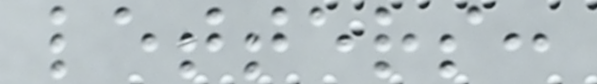letters:
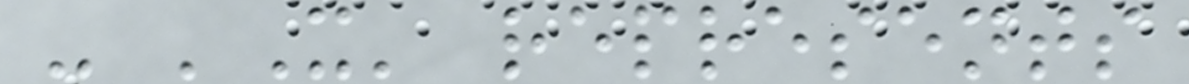- 'X' represents
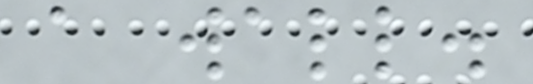a wall.
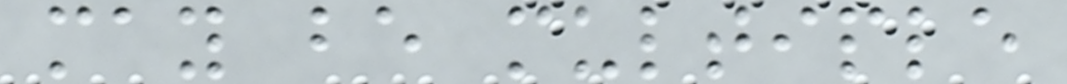may be multiple
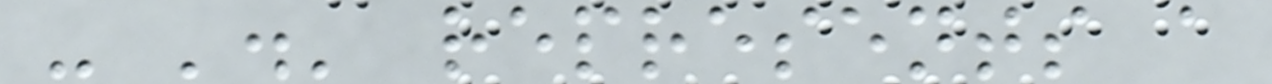- '.' represents a
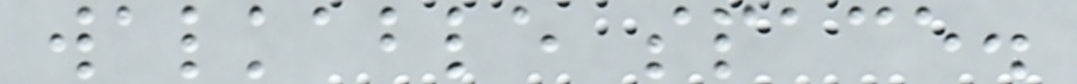walkable space.
